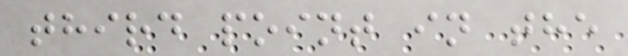third point in the
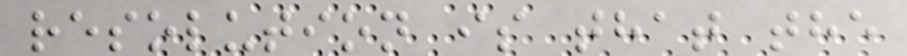resolution is that the
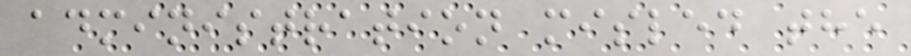administration misled the
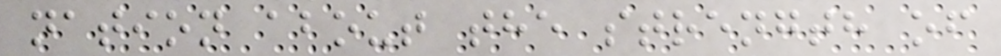nation about the strength of
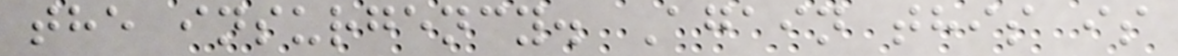the insurgency. Again this is
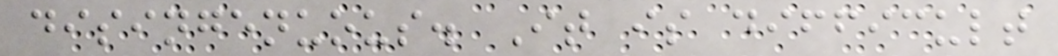disingenuous. It is difficult
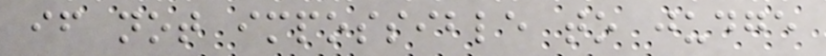if not impossible to judge
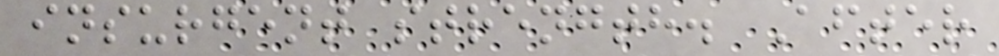insurgent strength. After
